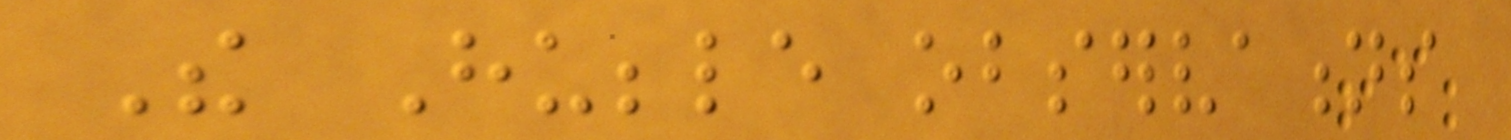The Hubble observations
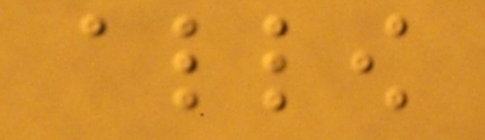allow
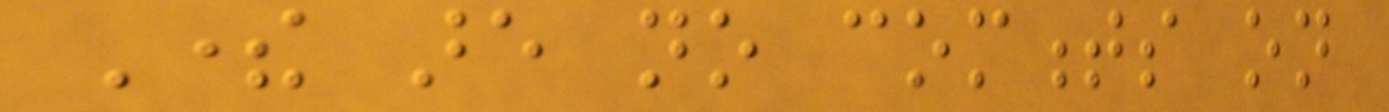There are no comments on
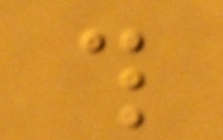this
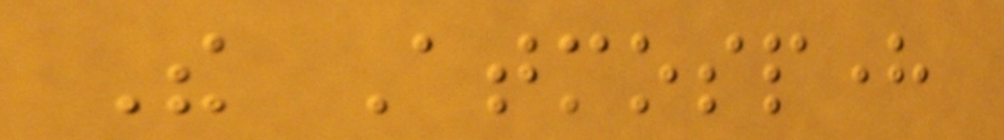The Atmosphere
